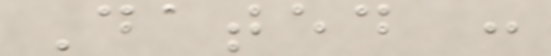Dated :
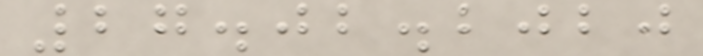27.02.2020
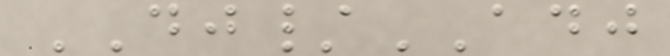DJ/ADJ
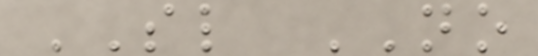SL NO
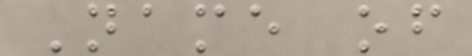Name of
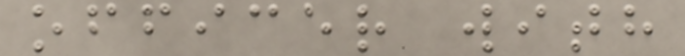officer with
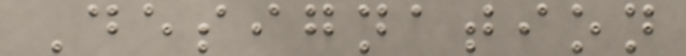Designation
